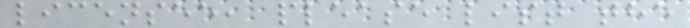licensee, please list the
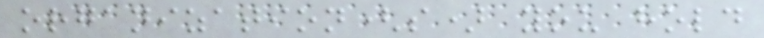organization(s) you hold
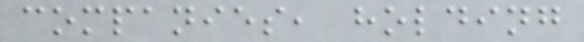companies, holding
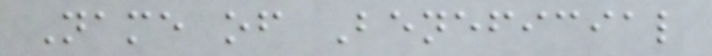Name of Beneficial
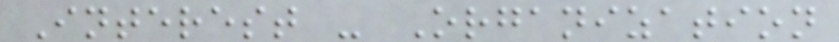Interest - Organization
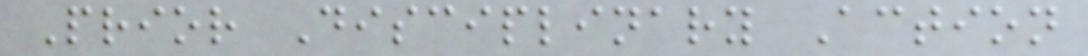Prior Disciplinary Action
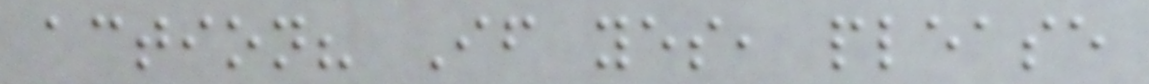action? If yes, please
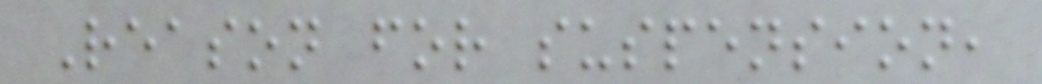Reason for suspension,
